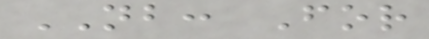NB: For
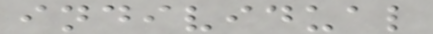individual
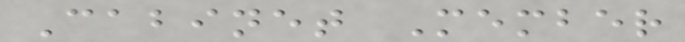Cabinet Member
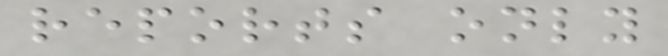reports only
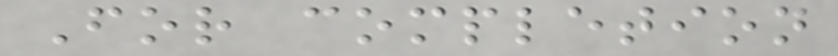For completion
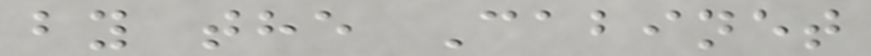by the Cabinet
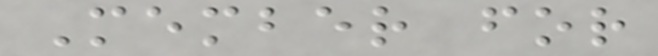Member for
